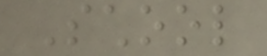School
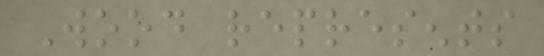Wood represents
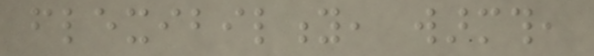flexibility, warmth,
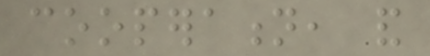cooperation, and
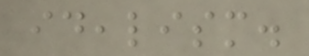idealism.
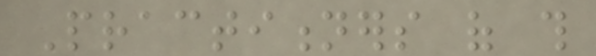Practitioners of this
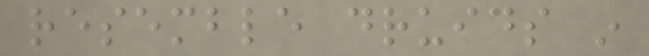resemble druids in
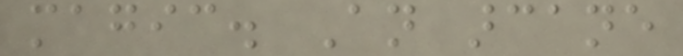magic. An arcane
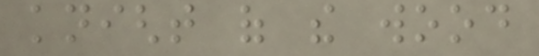knight of the wood
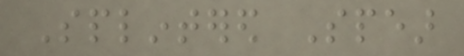Splintered Spear
